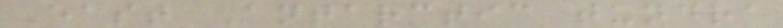East Antarctic tundra
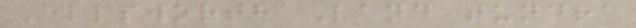Ellsworth Land tundra
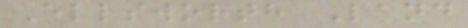Ellsworth Land
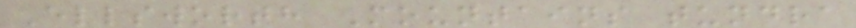Ellsworth Mountains tundra
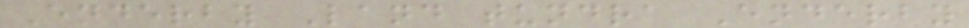Enderby Land tundra Enderby
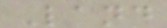Land
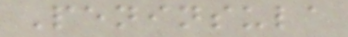Peninsula
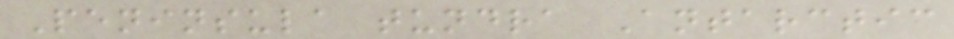Peninsula tundra Antarctic
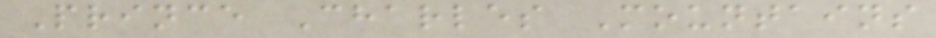Prince Charles Mountains
